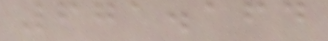671.164
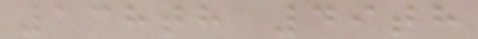138th 49th
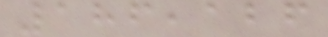186,126
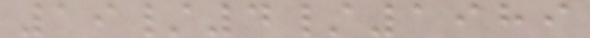19/4/1989
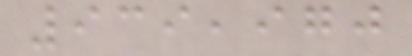939,970
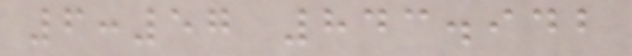6:57 843.942
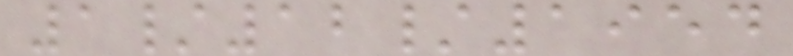1/12/1954
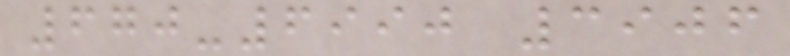670-6990 3906
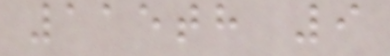115th 9
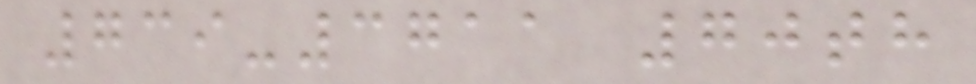739-3711 70th
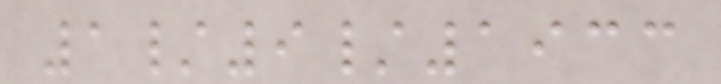1/9/1933
